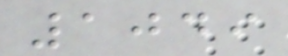1049
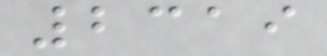2319
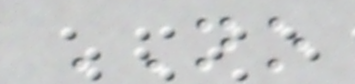NO
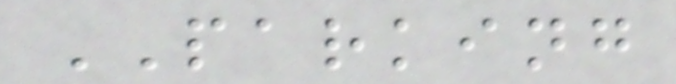PARKING
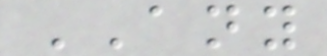ANY
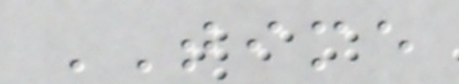TIME
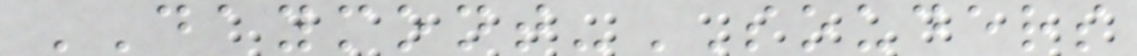DAYMONT-SOUDERS
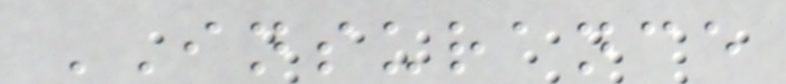INSURANCE
